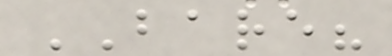BARE?
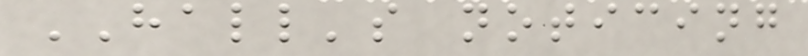HALL's noticing
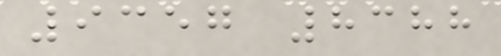9357 8388
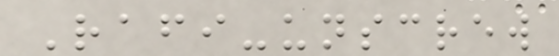Rafi-unscrew
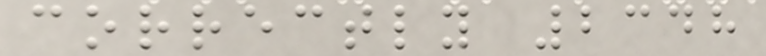correctly 2348
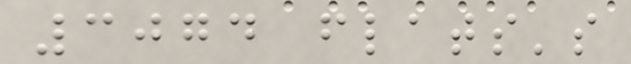3074 flats's
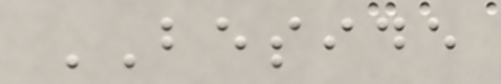BESIDE
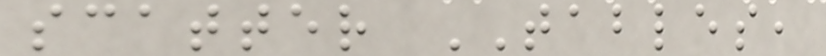scatter TABLES,
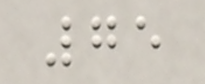75
